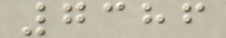7386
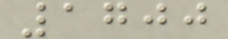1700
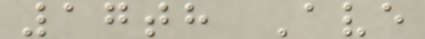17th Ave
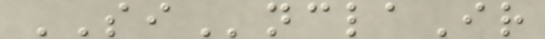SInclaIr
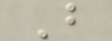B
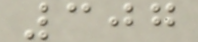307
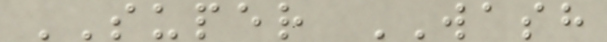SUPER WASH
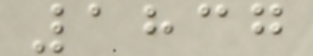1837
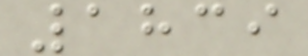1839
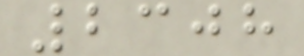2308
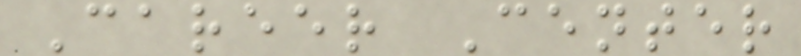Career Center
